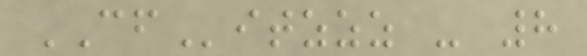CFitzzz - 8
